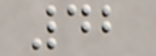42
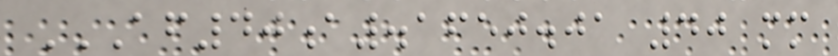AF40A.1650.01 40 MM
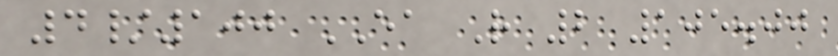4/100 EA R 2 105.00
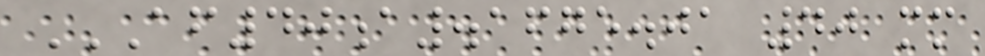AF40A.1675.01 40 MM
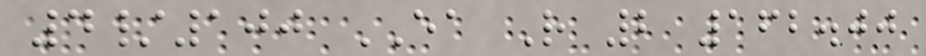4/100 EA R 2 162.00
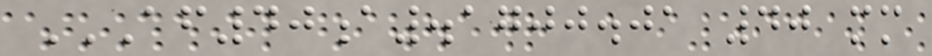AF40A.1700.01 40 MM
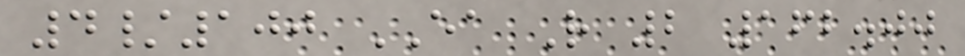4/100 EA R 2 162.00
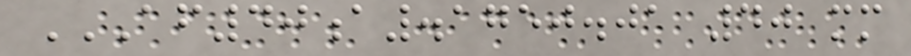AF40A.1750.01 40 MM
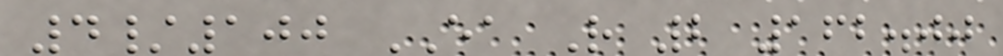4/100 EA R 2 162.00
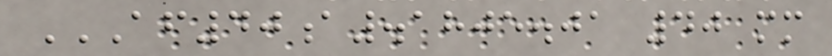AF40A.1805.01 40 MM
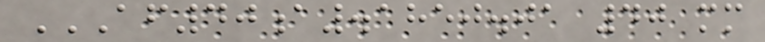AF40A.1850.01 40 MM
